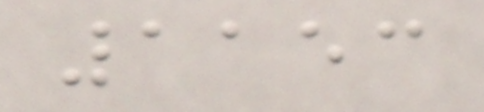1153
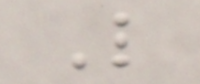L
